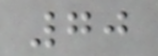70
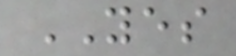YES
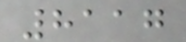8117
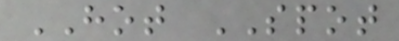HOT SPOT
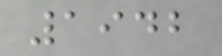1942
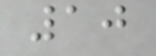10
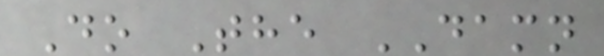Do The DAMN
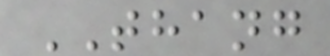THANG
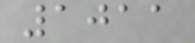1011
